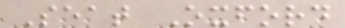Seat Oxford
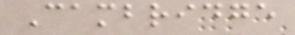Cambridge
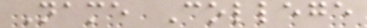Name College
